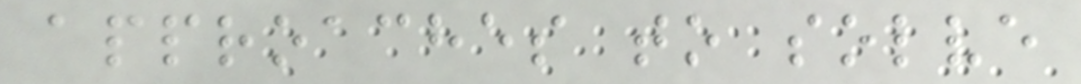approaches to solve
